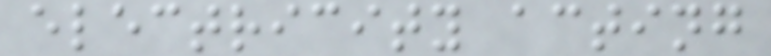electricity acting
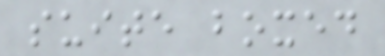suite boxed
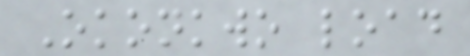Okonkwo load
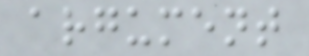argument
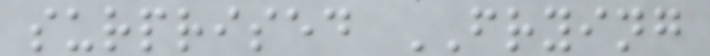surprised FRYING
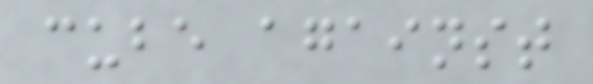cube against
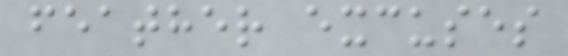feather excuses
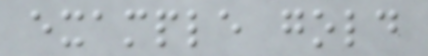example gold
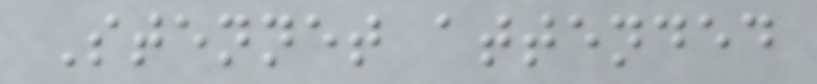Stennet attended
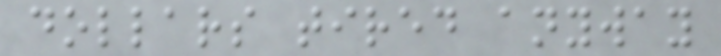dollars tired anyway
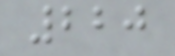220
